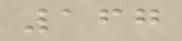167
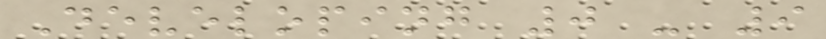Developing 0 - 9
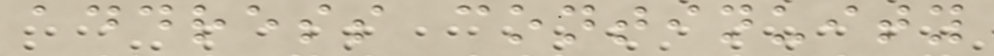address continuity
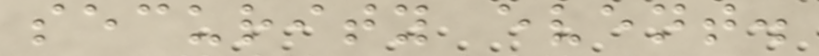security event.
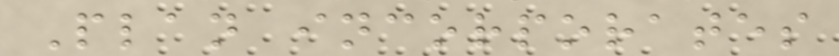Plan incorporates
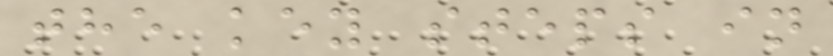the key steps in
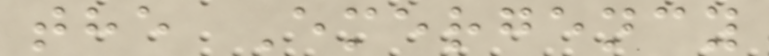the Emergency
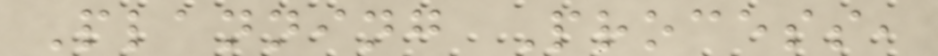Planning Process,
